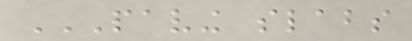PAVING SLABS
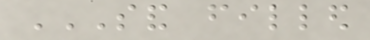SAND FILLED
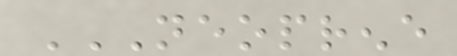NEOPRENE
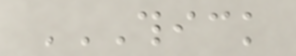THICK
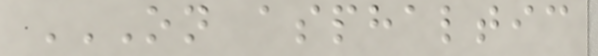ON ASPHALTIC
